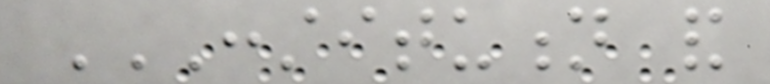CONSTITUTION AND
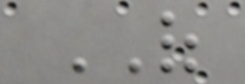OF
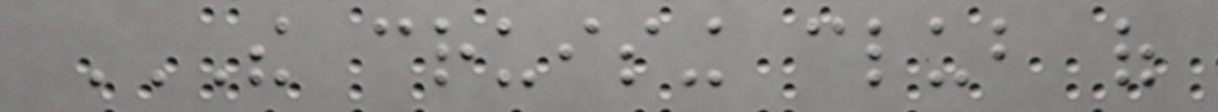THE CRUISING CLUB OF
